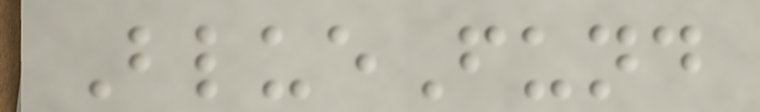BlueFund
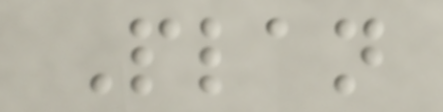Plan
